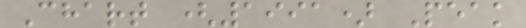Chart (1991) Peak
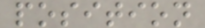position
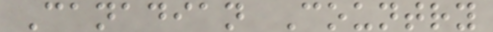Canadian Country
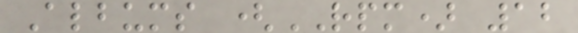Albums (RPM) 12
